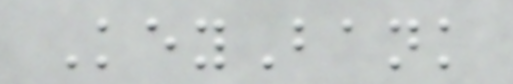KeyBank
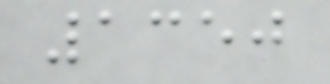1350
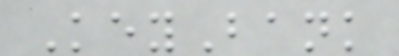KeyBank
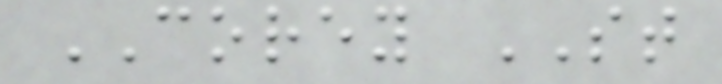COREY ST
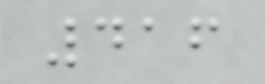416
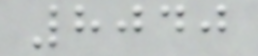8040
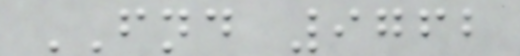FND 9762
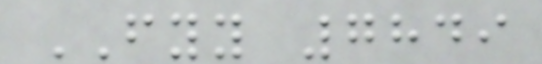FYY 7849
